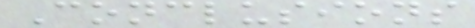Conclusions
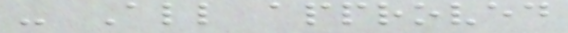- All approved
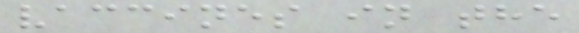vaccines in the
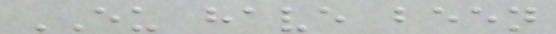EU have been
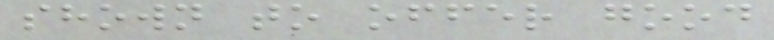shown to offer good
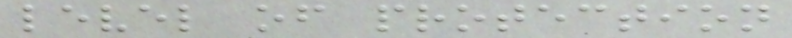level of protection
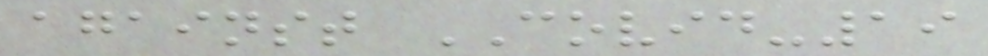against COVID-19
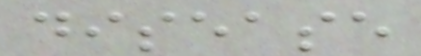disease
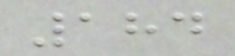184
